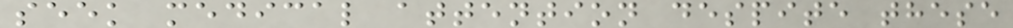seek medical attention despite these
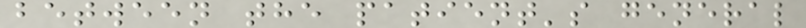between the patient's general
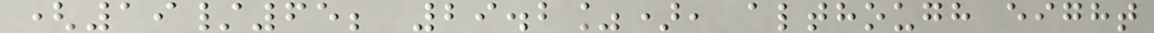(19/65; 29.2%), although eight
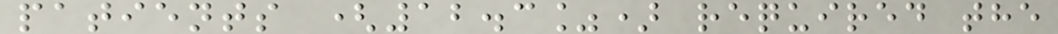patients (12.3%) required the
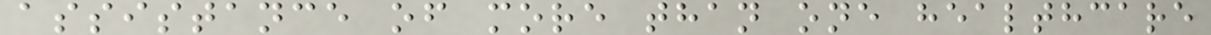assistance of more than one healthcare
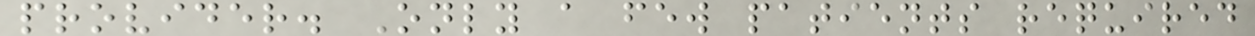provider. Only a few patients required
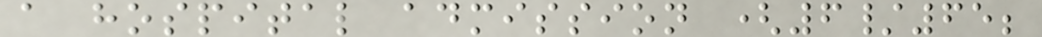a hospital admission (6/65;
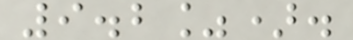9.2%).
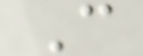C
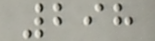298
